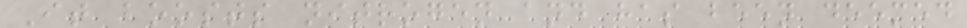It boosts nitrogen and has been deemed
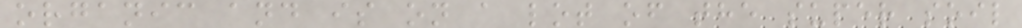organic and is on a lot of the super soil
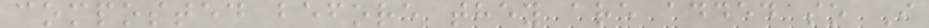composted before they are added so I
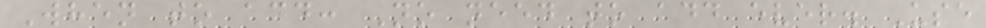When to add: No need to add ever. Use
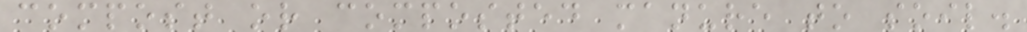compost or composted manure to soil.
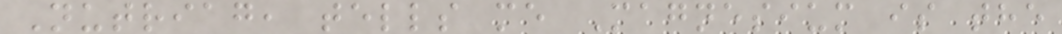Nutriag, tells me Magnesium is the
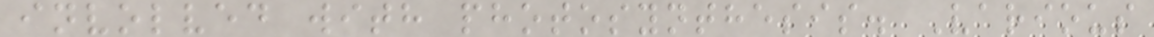involved with photosynthesis. Various
